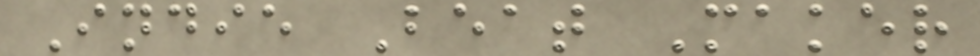Indie Beat Maker
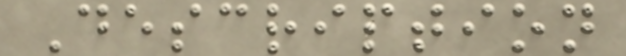Description
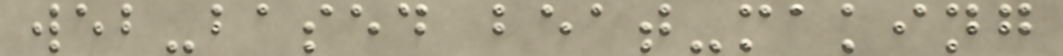web-based beat-making
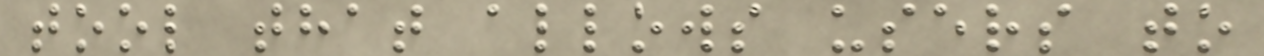tool that allows users to
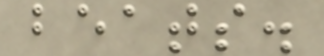beats.
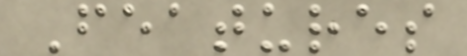Features
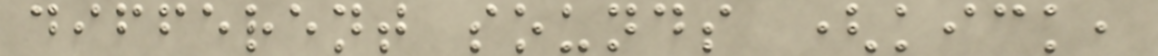different sounds (kick,
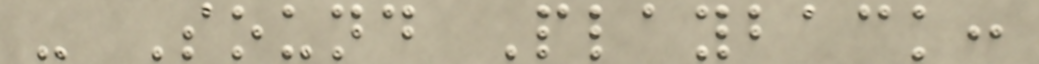- Sound Playback:
